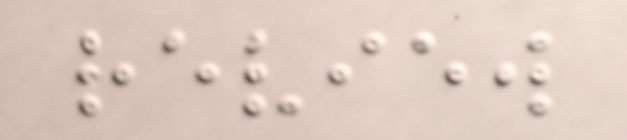review
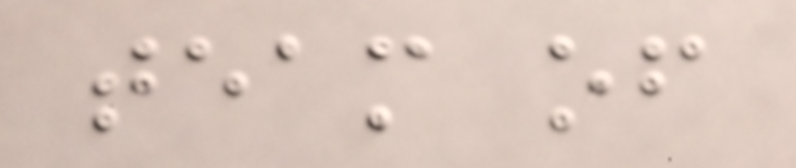team of
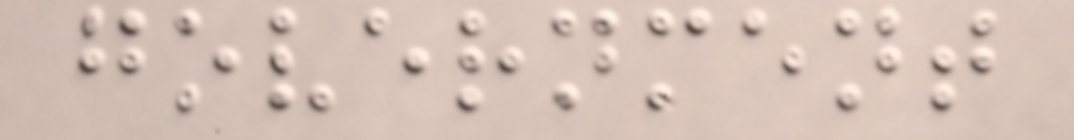government
